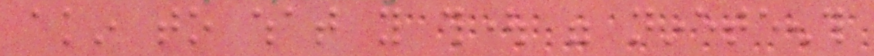akin to what you thought were nineteenth
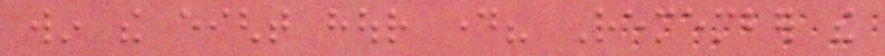win the eight hour day? Remember the
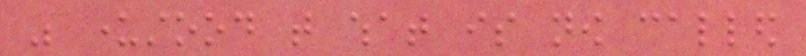was understood that what is now called
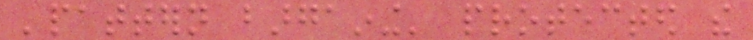'pattern bargaining' protected the
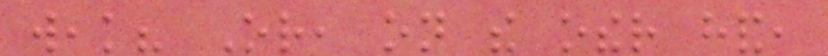weak? Or, on the other hand,
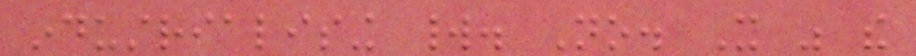industrialising world. No. It was the
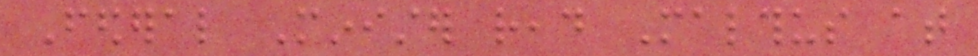Federal Minister read Malthus at
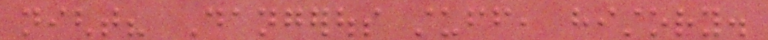night? Dangerous stuff, history.
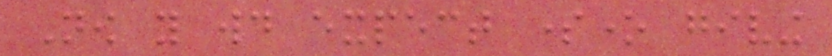Now you would expect someone giving
